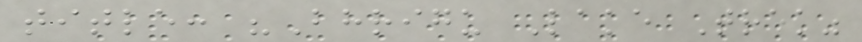title: "Bhrigu Lake Trek"
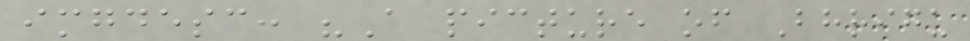imgdesc: "A picture of Bhrigu
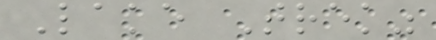Lake Trek"
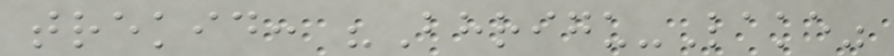trekid: "Bhrigu-Lake"
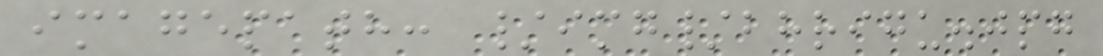imagepath: /img/bhrigu.jpg
